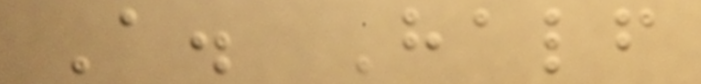A. Half
